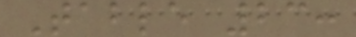Table 23:
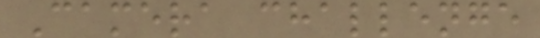Camera challenge
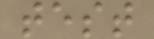test
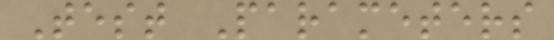Test Parameters
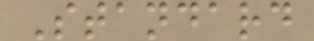Standard
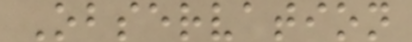Observation
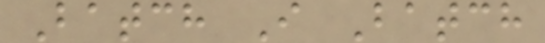Batch I Batch
